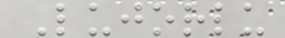Lujorlu
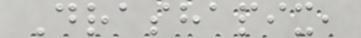Drashapix,
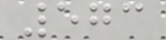573
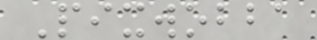Pixwobba
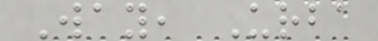Way, Urba
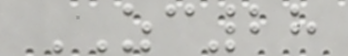ZC28
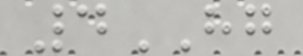4HG
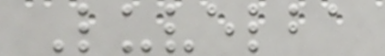Luvelba
